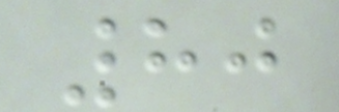80
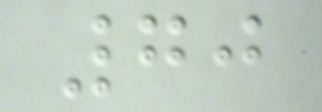70
